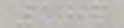186
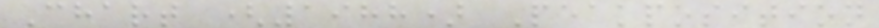Chart (1988) Peakposition
